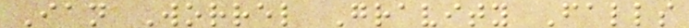Ian Worrel Gravity Falls
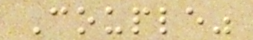Couple"
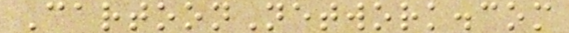CartoonNetwork.com
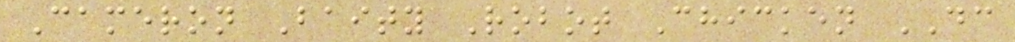Cameron Baity Robot Chicken DC
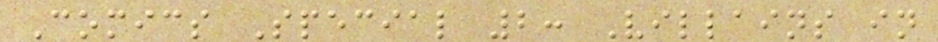Comics Special 2: Villains in
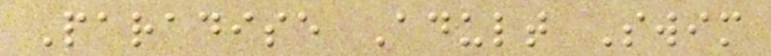Paradise Adult Swim
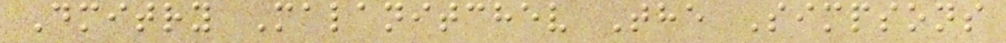Dmitry Malanitchev The Simpsons
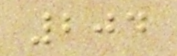204
